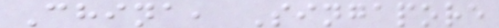China, Singapore
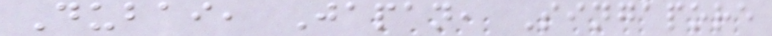Dubai, Japan, Singapore
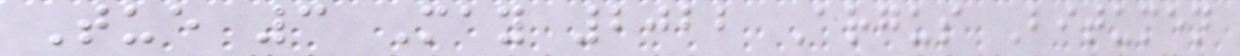Tue 3 May 2022 Argus Bitumen
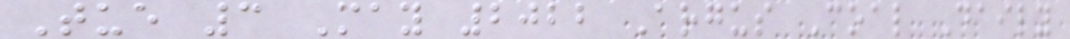Tue 3 May 2022 Argus Coal Daily
